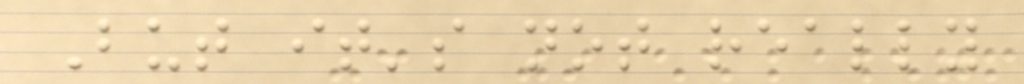But it's not really
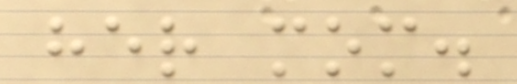her mom.
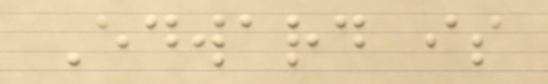Edward is
